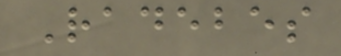Radebes
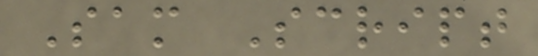Sam Script
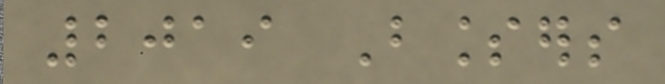2019 Blessers
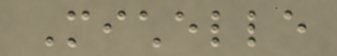Michelle
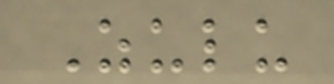Zulu
